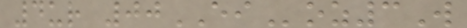4ur 00EIoz3W
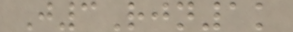J3Rjn1k
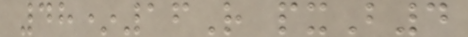48*16R pxB4
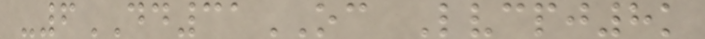-6DD31OC Lvcpj8k
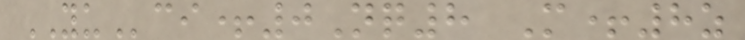YUci+0Nq8 M+8z
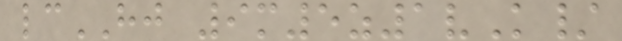lcHJ 9m5z1vK/
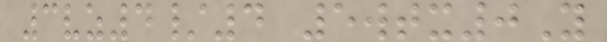3vz4/4 5wtx0Y
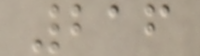216
